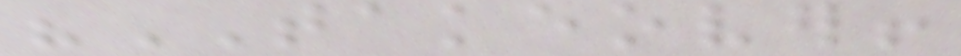"TAKEOVER!
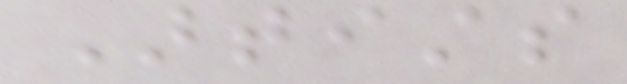Artists
